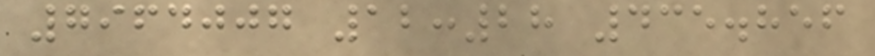7964007 12:28 435.856
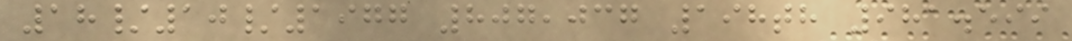18/10/1977 807,037 198th 981.599
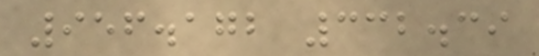956.172 332.39
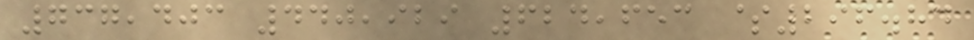737,403 440,929 624,653 $296.84
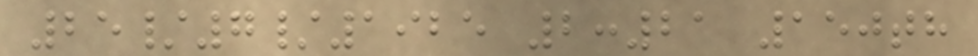25/7/1925 2:21 150th
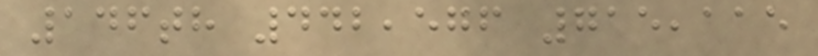146th 442,576 715,115
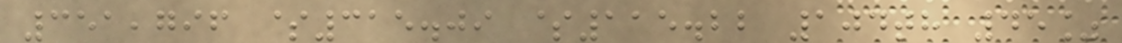351,796 $315.09 $115.22 104th 45%
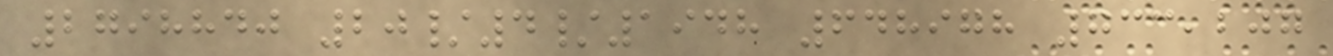2798840 20/4/1948 648978 733,207
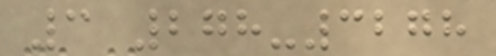3 278-3278
